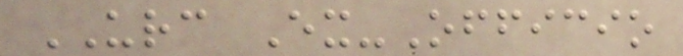URC Ex-Officio
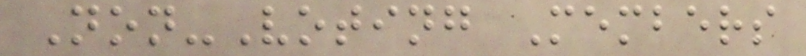Non-Voting Members
